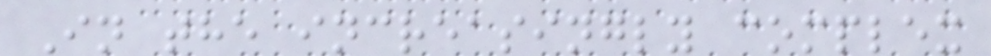In the increasingly complex
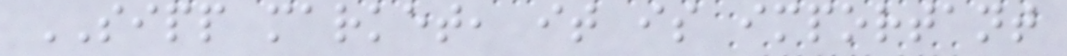SIPP market, it is important
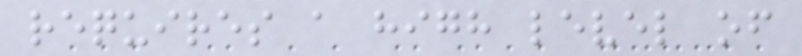requires a high level of
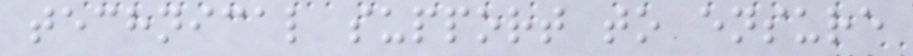technical support to ensure
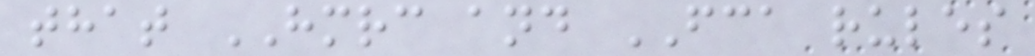that HMRC and FCA rules
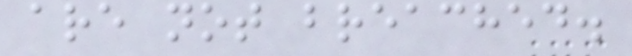are not breached.
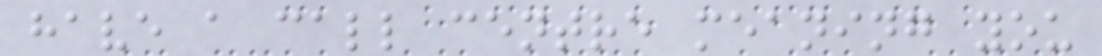have a call centre meaning you
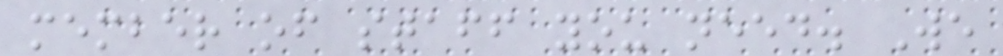member of staff you need. We
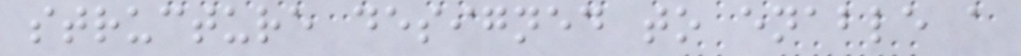structure designed to enable a
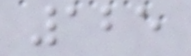125
